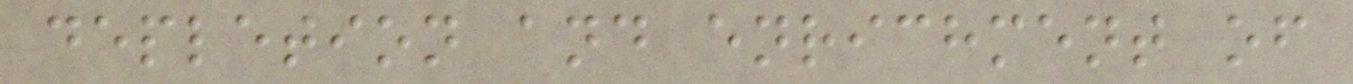depletion and enrichment of
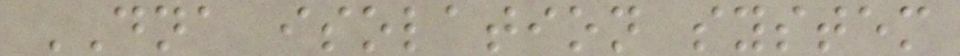DNA isolation system
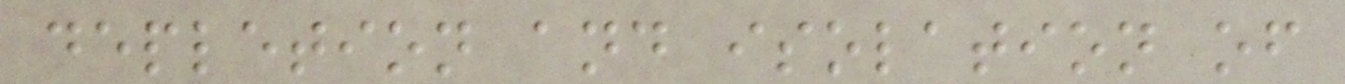depletion and isolation of
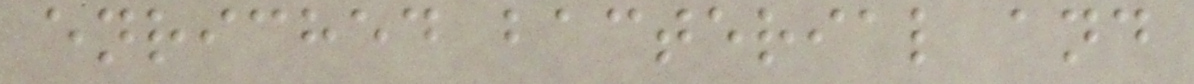enriched bacterial and
